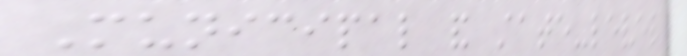Municipal and state-level
